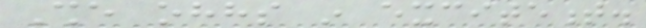She ohhs in excitement.
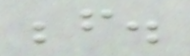before.
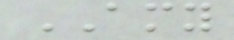AMY
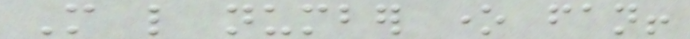More like number one fan!
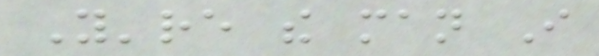You're the man I
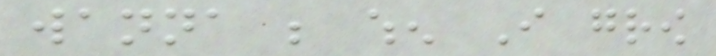wanna be when I grow
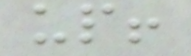up!
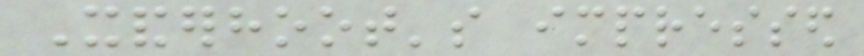Xanderhoot's impressed
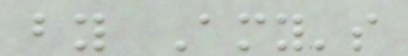by Amy's
